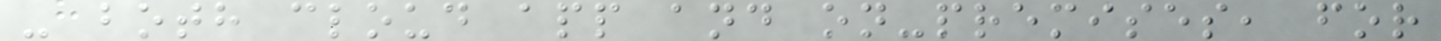- both cloud app and on-premises, for
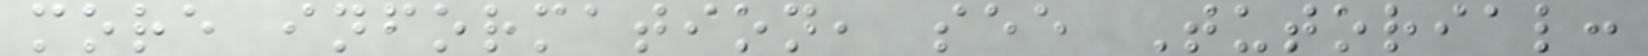more information, see Tutorial:
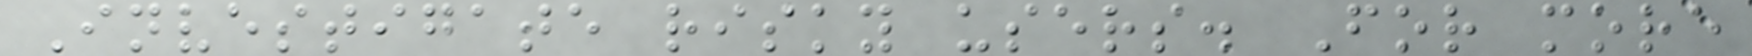Investigate risky users. For more
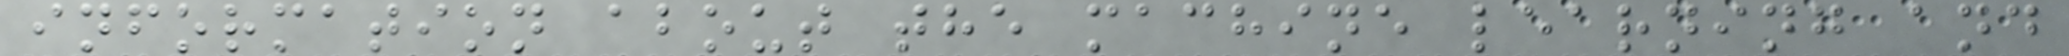information about the machine learning and
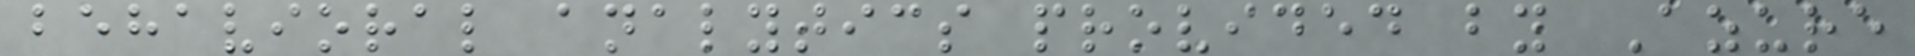behavioral analytics provided by Azure
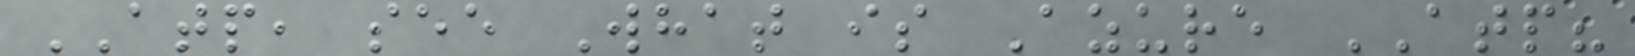ATP, see What is Azure ATP?
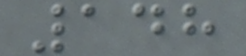148
